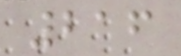216
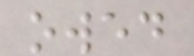owed
